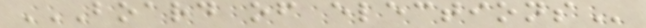BOARD OF ELECTIONS
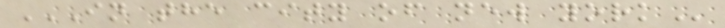IN THE CITY OF NEW YORK
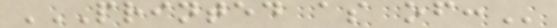PRINTED AS OF:
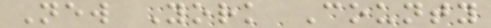New York County
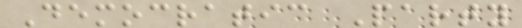Democratic Party
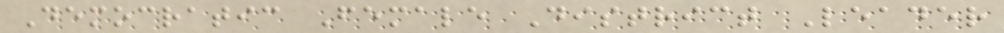Democratic Female District Leader
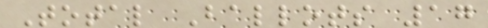Total Ballots 17
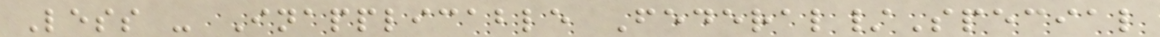Less - Inapplicable Federal/Special
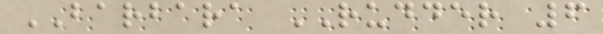BARBARA RUDDER 6
